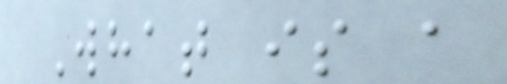What is a
